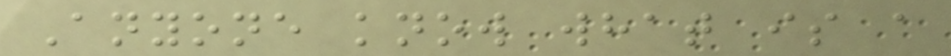Anyone know what is a
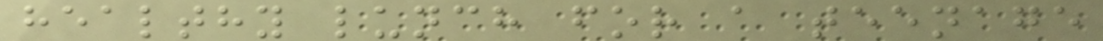healthy lunch for a teenage
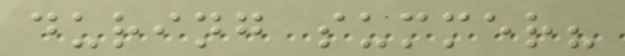during summer?
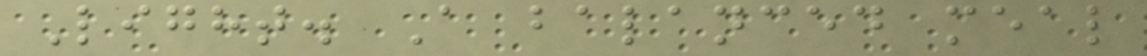Light. A balanced meal
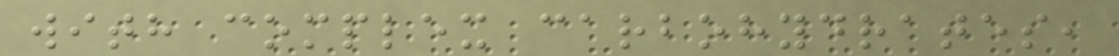with complex carbohydrates,
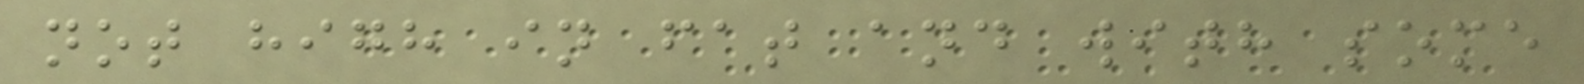not high in fat and with some
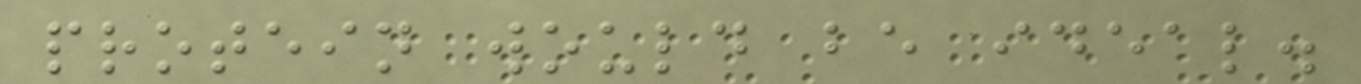protein would be ideal.
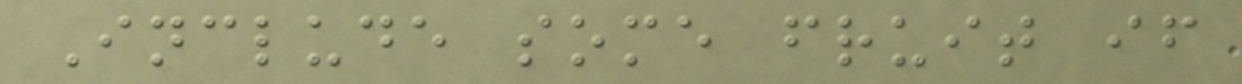Include some fruit if
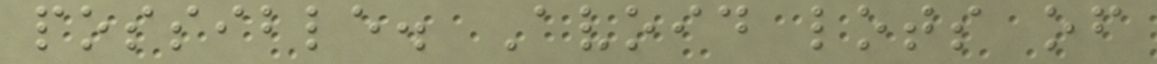possible. Avoid lots of
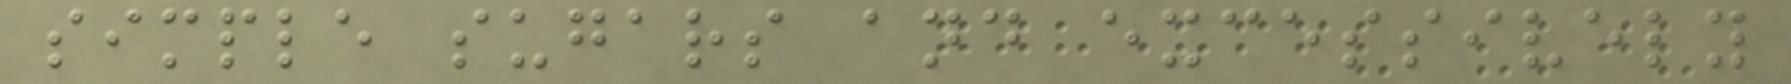simple sugars and excessively
